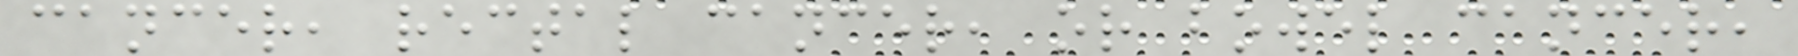cancer, rectal cancer, or bowel cancer,
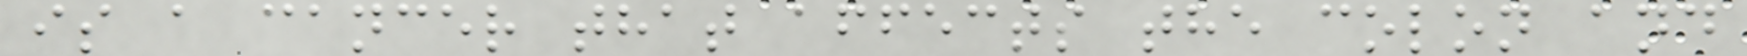is a cancer that affects the colon and
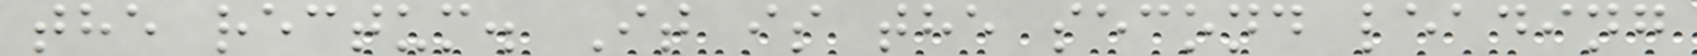the rectum. It is the second leading
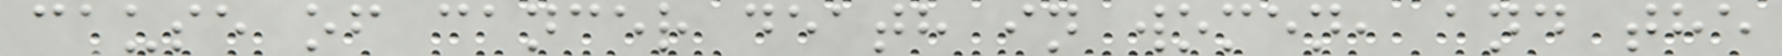cause of cancer death in women, and the
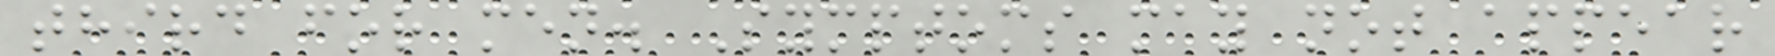third for men. Symptoms may not appear
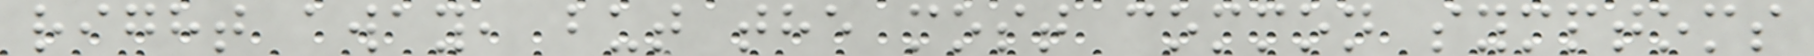right away, but the most common symptoms
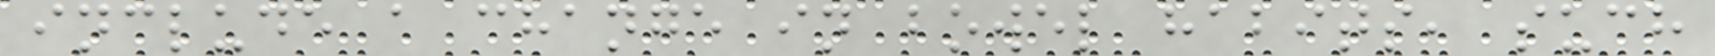include a change in bowel habits, such
